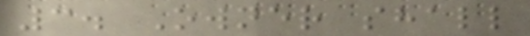3. Owner shall
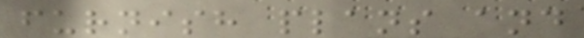furnish plans and
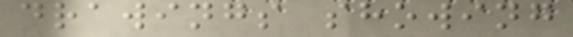drawings showing
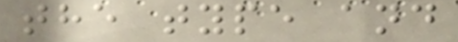the type and
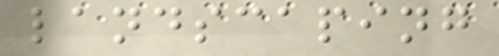landscaping
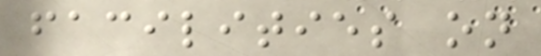facilities on
